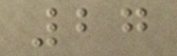27
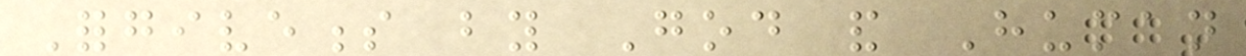Forgiveness by God and Human
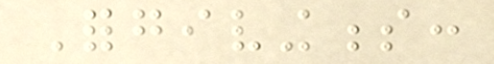Forgivingness:
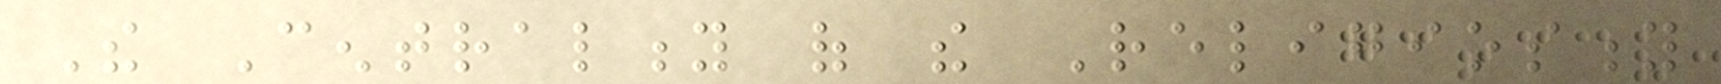The Centrality of the Religiosity
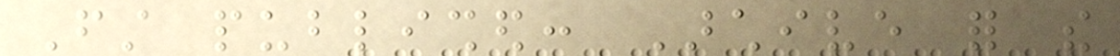First published: Archive for the
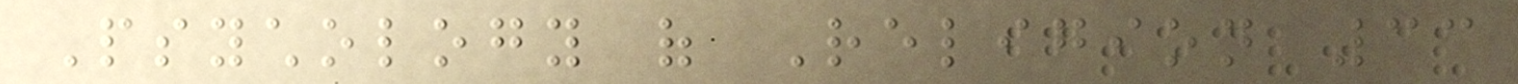Psychology of Religion 33
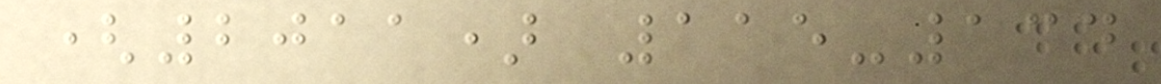(2011) 115-134
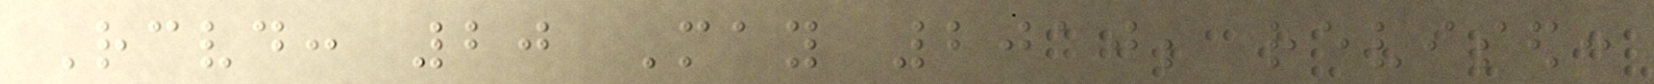Received: 20 May 2010; revised:
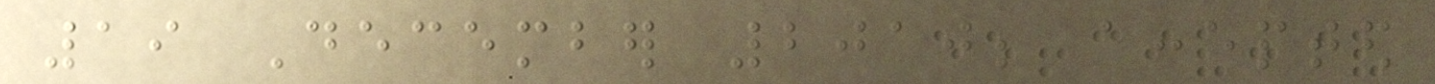19 December 2010; accepted
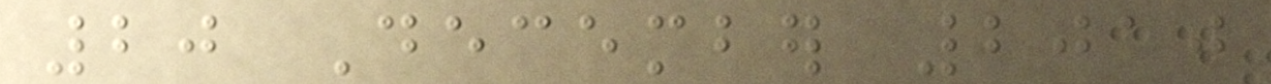20 December 2010
